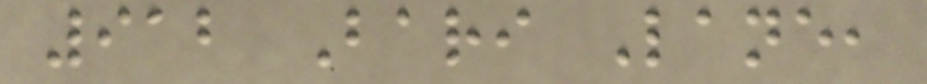912 Bari Lane,
